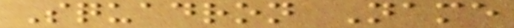Squadron Name
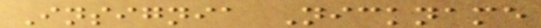Insignia Nickname
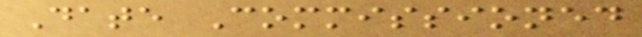Date Commissioned
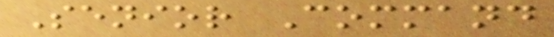Senior Command
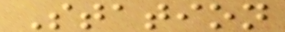Station
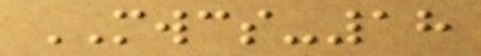MWCS-18
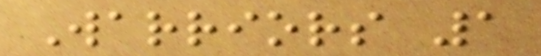Warriors 1
